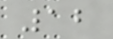12
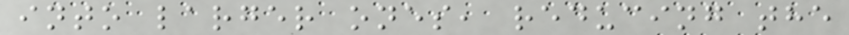into larger ones, reducing the
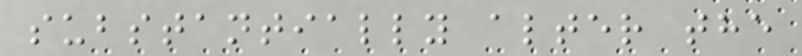substantially alter the
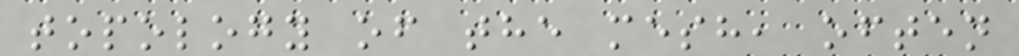topology of the mesh, often
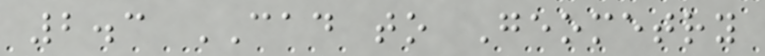2.3 CAD to Geometry
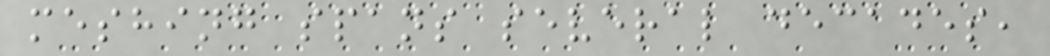meshing spans several decades,
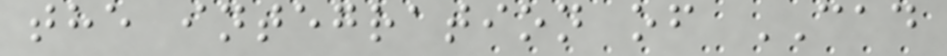the integration of CAD
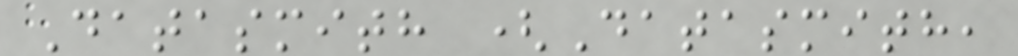Datasmith (Datasmith,
